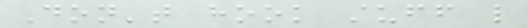Don't hook stuff like
